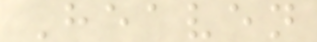Heaven
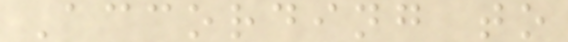According to
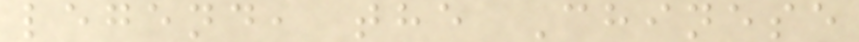legend, the Chinese
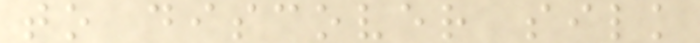to discover silk
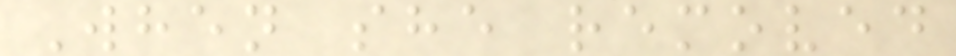When she removed
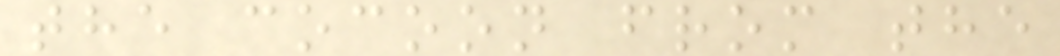the cocoon from the
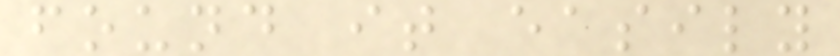found it easily
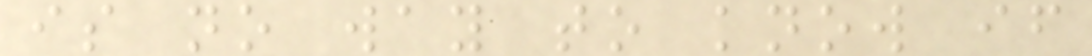is no way to know if
